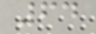64
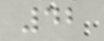42
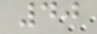40
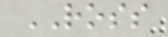ROSS
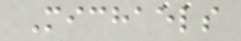Michaels
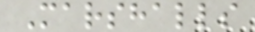Marshalls
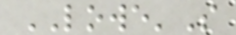LOWE'S
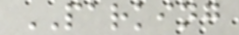PARKING
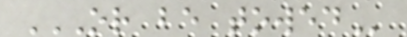OR BE TOWED
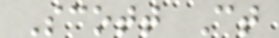Scott Ct
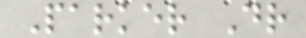Parker Dr
